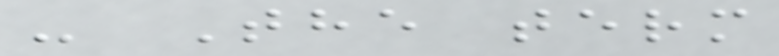- The term
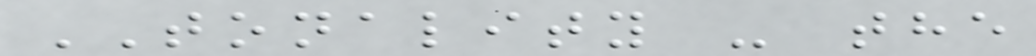TONALITY - the
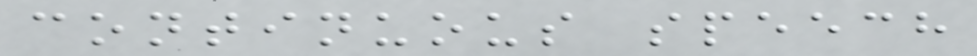continuous speech
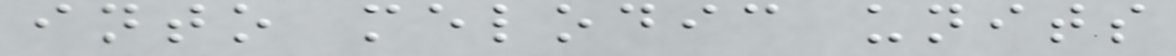into melodic units
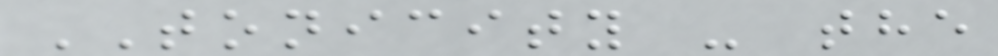TONICITY - the
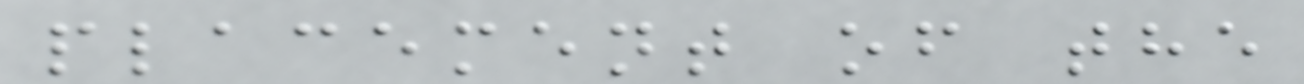placement of the
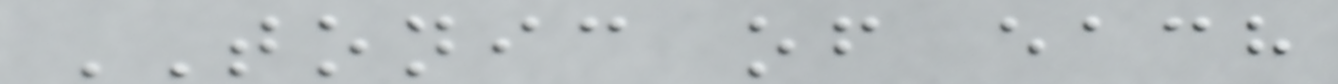TONIC of each
